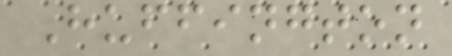Huffington
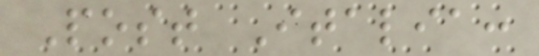Post Italia:
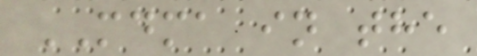MDMA in the
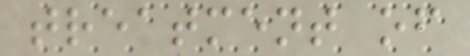treatment of
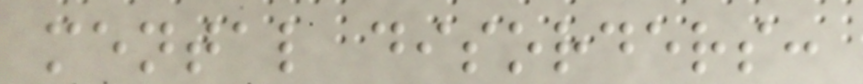mental disorders:
